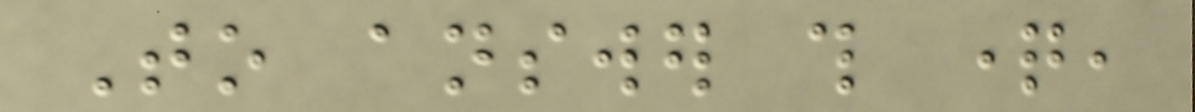To answer this question,
